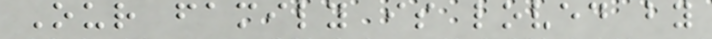Our family is loved by
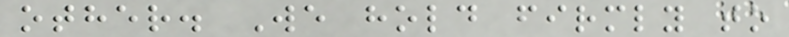other. We hold firmly to
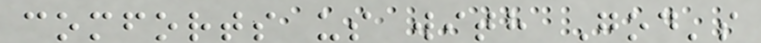comforts us with God's
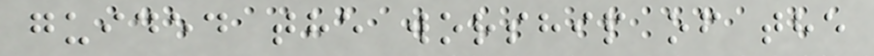guided the worship of the
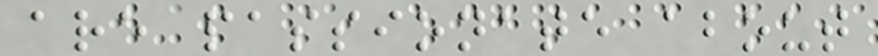are passionate about
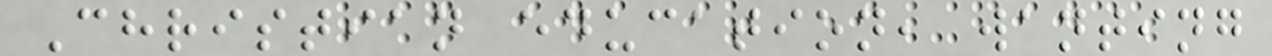Christian education, wanting
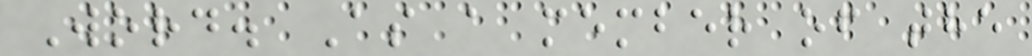Word. As a member of the
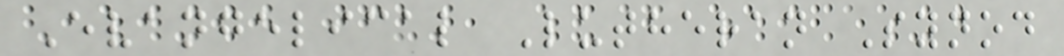Evangelical Lutheran Synod
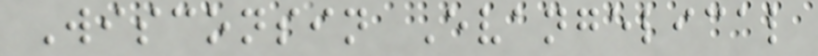Wisconsin Evangelical
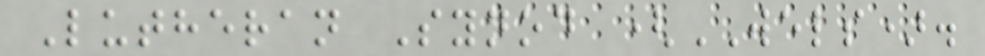Lutheran Synod (WELS).
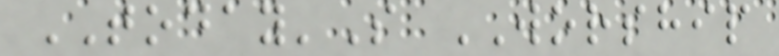TODAY'S WORSHIP
